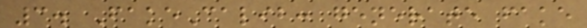3. FakeCalib: generate fake
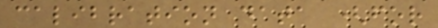calibration data (for
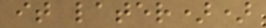it later))
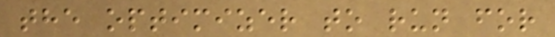the optimizer to run for
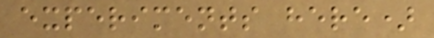experiments here)
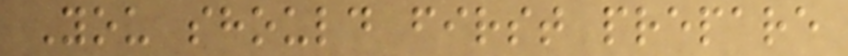You should first prepare
